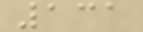131
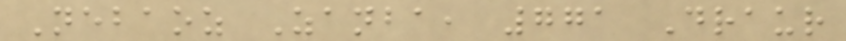Nebaoz Zanba, 771 Draur
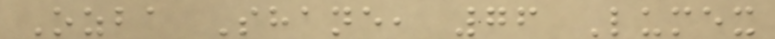Ozba Shane, 76 Lumex
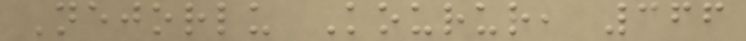Nejorlu Kourur, 366
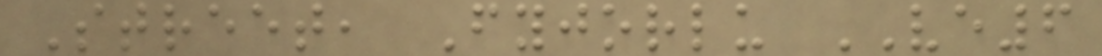Street, Fyjorlu VE6
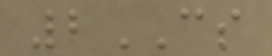2CS
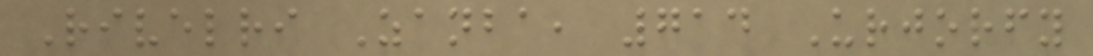Rivelri Zanba, 714 Urjorfy
